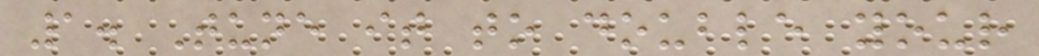1. Tune it to double your
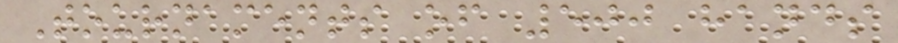Tournaments of 500 hands
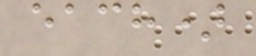each)
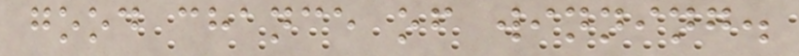good chance of winning.
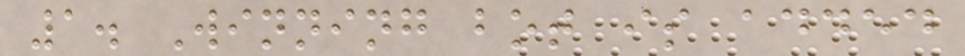1. Winning bot is added
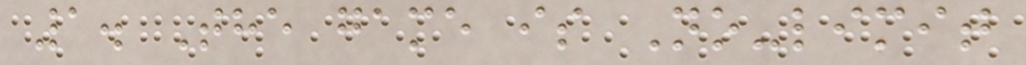1. The game is No-limit
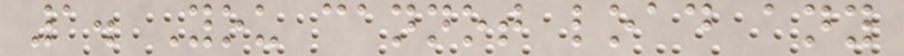1. You cannot load any
